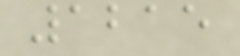1215
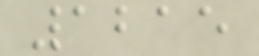1215
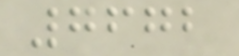7672
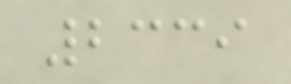2339
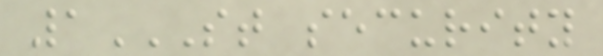1ST SECURITY
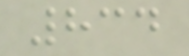834
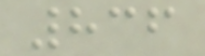836
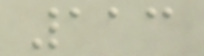113
